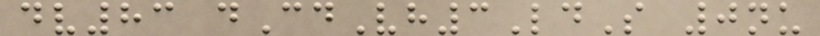dv83 dCdVh3LdS 0nu
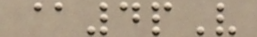@4pV
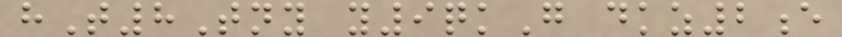hT8Tny y9qkG dkz2e
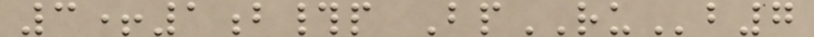3+1b#p BpRUb7
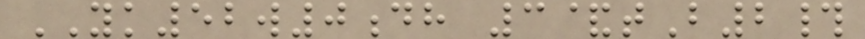YK52w0dh 3&tB2#
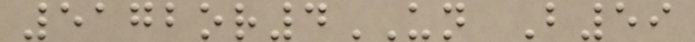5172or4UN B59
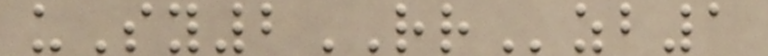uSy2RRzb1
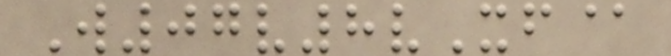W07v8vXf@
